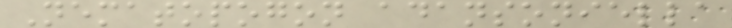Nematopogon adansoniella
